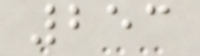253
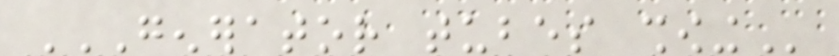GENERATOR TUBES SHOWING
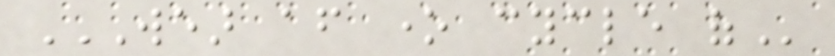WEAR AFTER ONE CYCLE OF
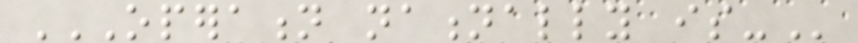OPERATION NATIONALLY IS-
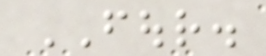FOUR.
